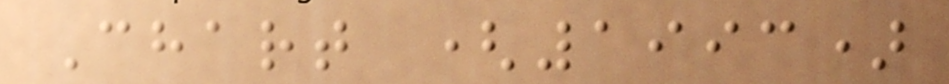Chart (1993)
